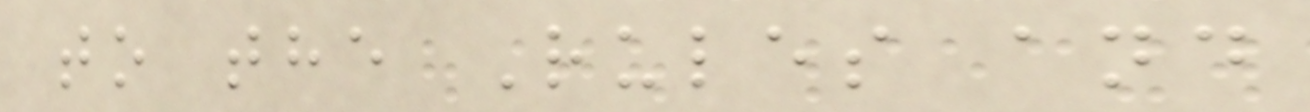to the Rules and
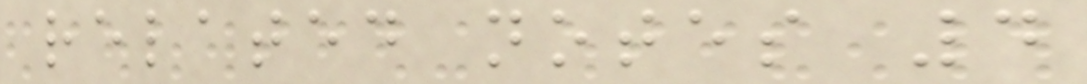related notes 4
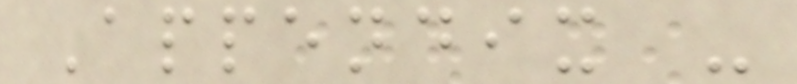Appendix -
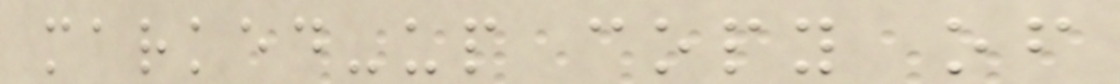marked-up copy of
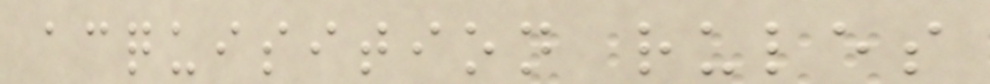acquisition rules
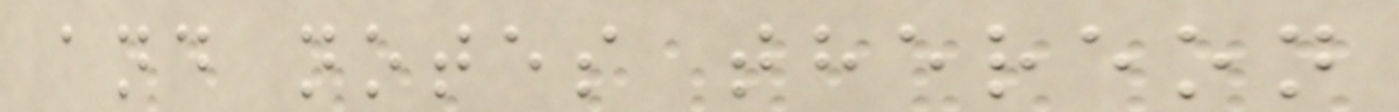and notes thereon
